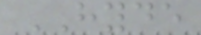HYDE
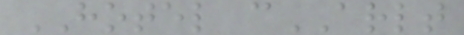HOTEL cARLT
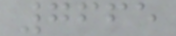7665
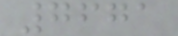7671
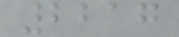2217
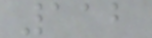112
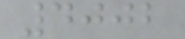4002
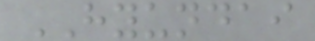HYUNDAI
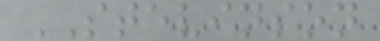STEVINSON
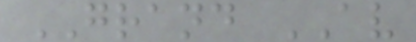GRAND AV
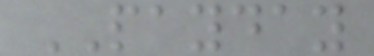PAYDAY
